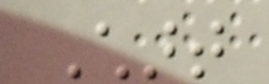Chart
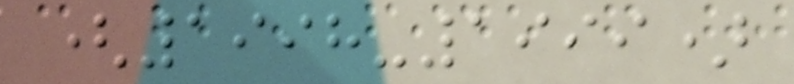(1998-1999)
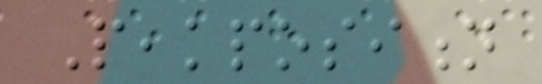Peakposition
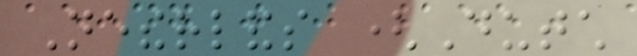Netherlands (Dutch
